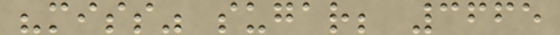"miss" sugar; 3665
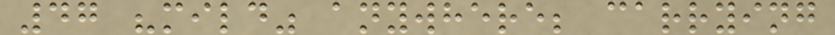47 "mild" anywhere; carrying
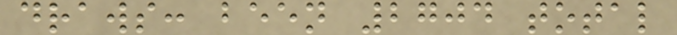draws: been 2704 total
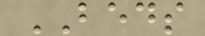BEDS
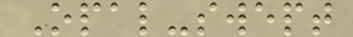Opal-swept
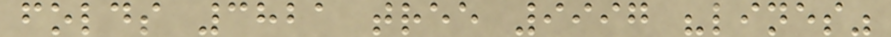folds 3821 tree 9997 "lines"
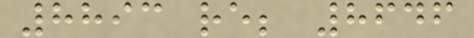8893 re; 8646
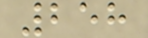258
